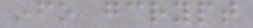info gcrypt
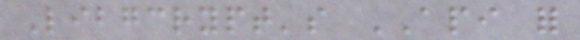Libgcrypt's API for
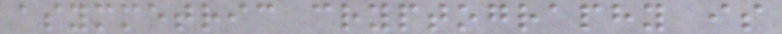asymmetric cryptography is
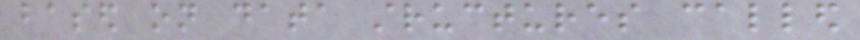based on data structures called
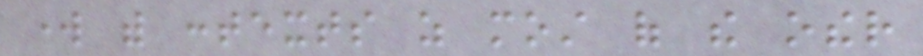work with contexts as most of the other
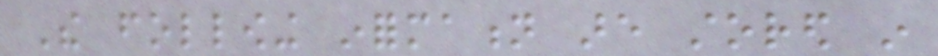The following information are stored in
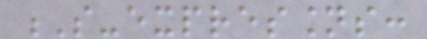S-expressions:
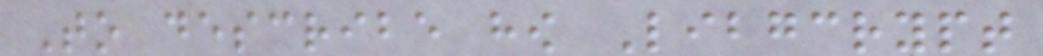To describe how Libgcrypt
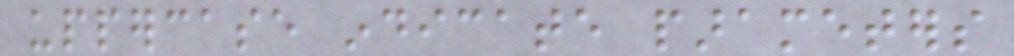uppercase indicate parameters
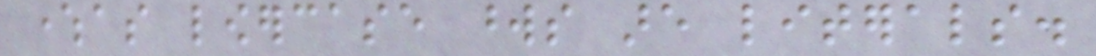whereas lowercase words are literals.
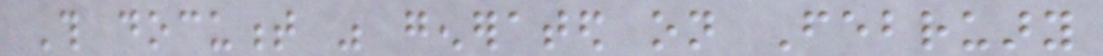This document was generated on February
